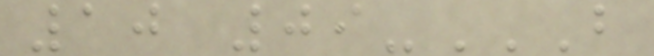10 09-B
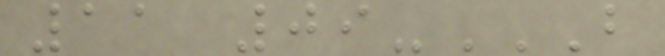11 09-B
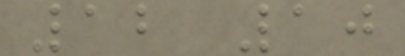12 10
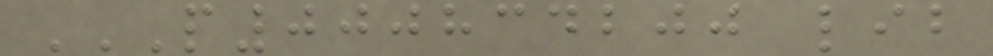P000834200 LIB
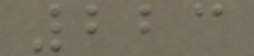223
